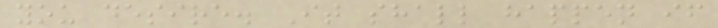you desire. It shall happen if
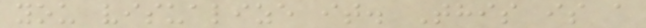you visualize it. This is a
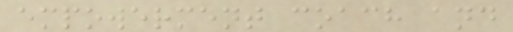empowerment coach and
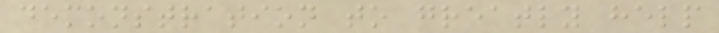demonstration to greatly help
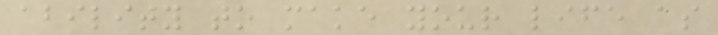ability to make your life as
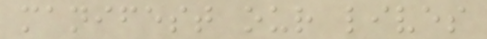manifest our lives
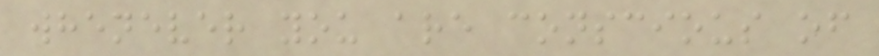whenever you are conscious of
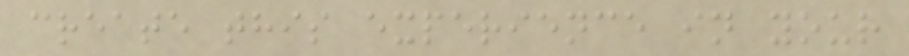create this experience in your
